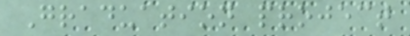Graduation project
